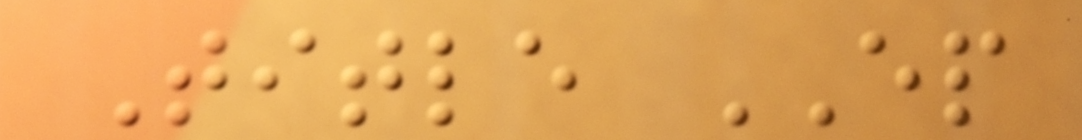Title EP
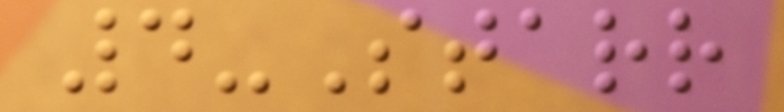4-Starr
